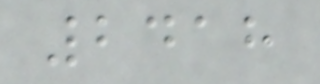2418
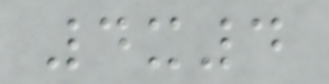4x4
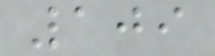109
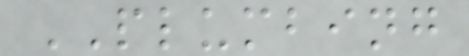PLUMBING
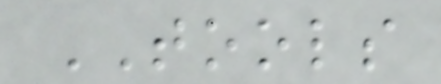TOOLS
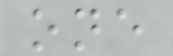one
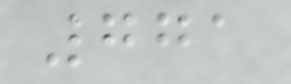771
